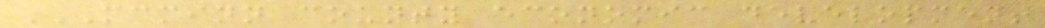MCMINN COUNTY ECONOMIC DEVELOPMENT
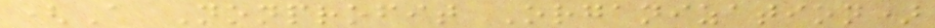(A Nonprofit Organization)
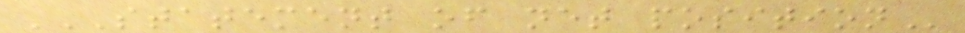STATEMENT OF NET POSITION
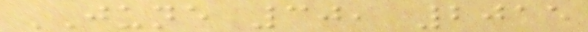JUNE 30, 2015
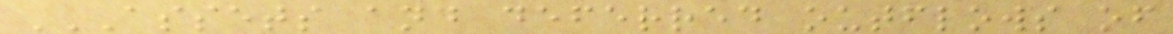ASSETS AND DEFERRED OUTFLOWS OF
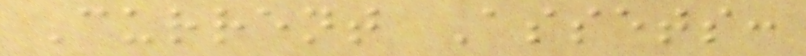Current Assets:
